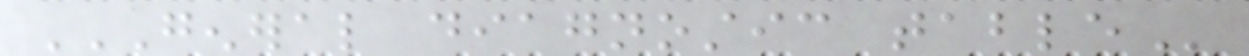GENERAL DIAGNOSTIC TABLE
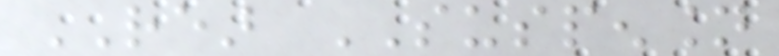REAR SUSPENSION
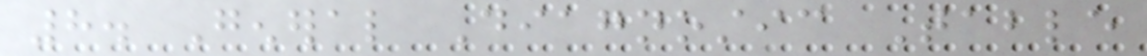8. General Diagnostic Table
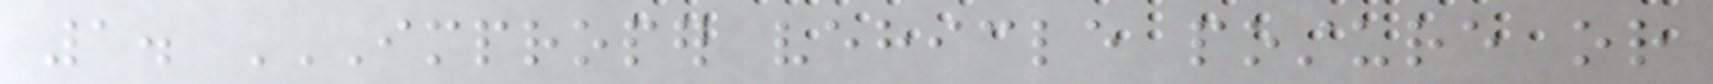1. IMPROPER VEHICLE POSTURE OR
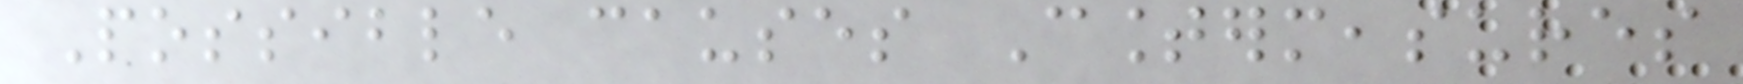Possible causes Countermeasures
